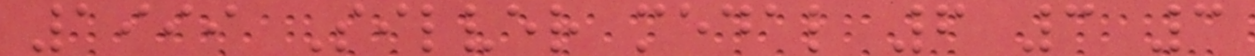1999 Silver medal 6 3 3
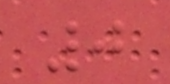0
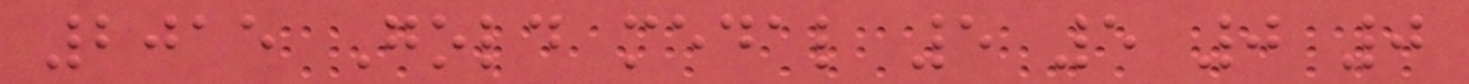2015 Gold medal 5 5 0 0
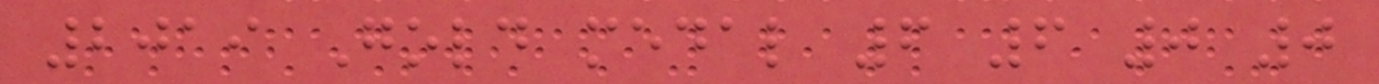2019 Gold medal 6 6 0 0
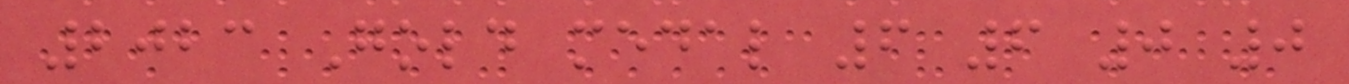2023 Gold medal 6 6 0 0
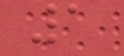1
